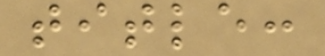title:
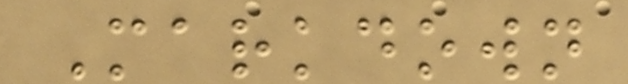Markdown
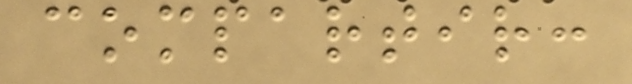compartir:
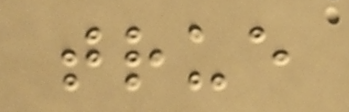true
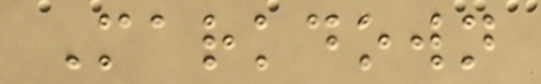Markdown
